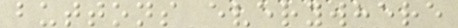buttons everywhere
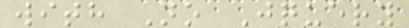with No Jquery
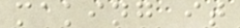making it
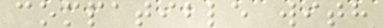compatible with
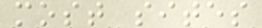most sites
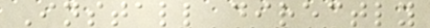Install directly
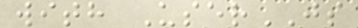with UserJS
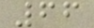66
